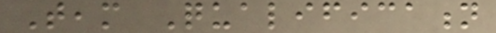Team Qualification
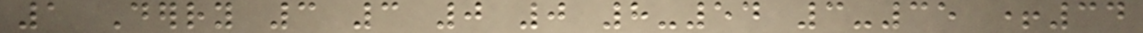1 Derry 3 3 0 0 8-54 3-35 +34
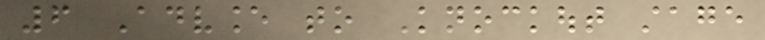6 Advance to Knockout stage
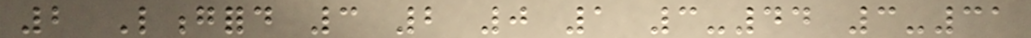2 Longford 3 2 0 1 3-44 3-31
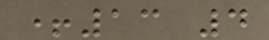+13 4
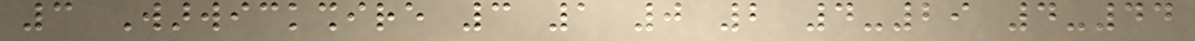3 Warwickshire 3 1 0 2 4-29 4-44
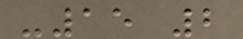-15 2
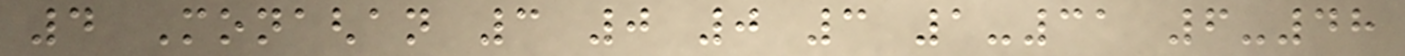4 Monaghan 3 0 0 3 1-31 6-48
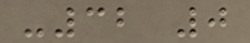-32 0
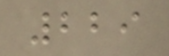229
